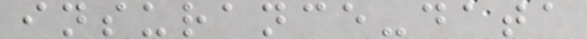insurance-data
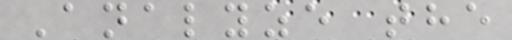Analyze the
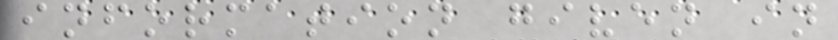information given in
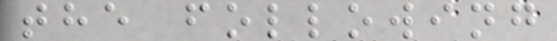the following
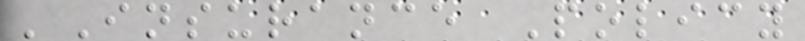'Insurance Policy
